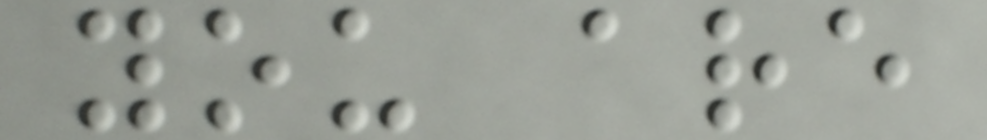you are
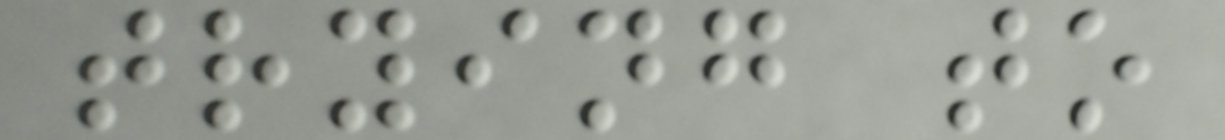trying to
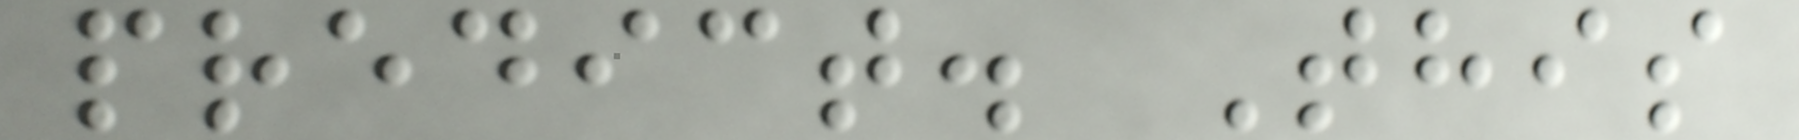predict. This
